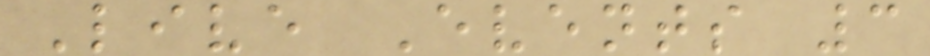Live Events 3
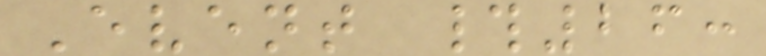Event #26:
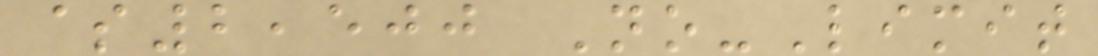$2,500 No-Limit
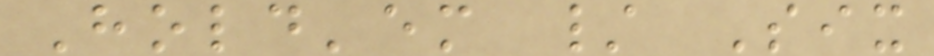Hold'em / Six
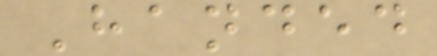Handed
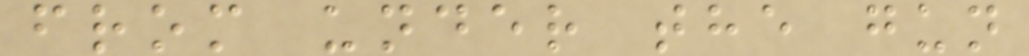from under the gun
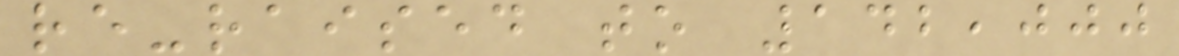re-raised to 142,000
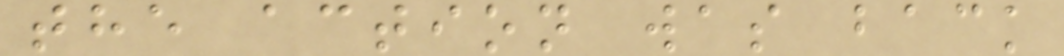the action was back
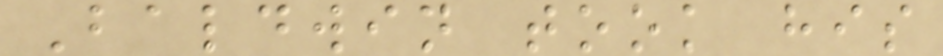Baldwin took his
